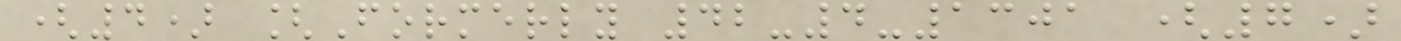(4) [Formerly 42-4-1301 (7)
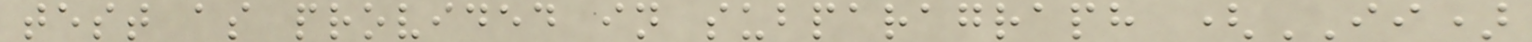test as provided in subparagraph (II)
